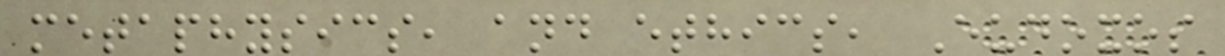metaphysics, and ethics, Eudoxos
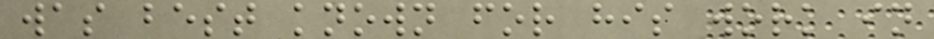was best known for his work in
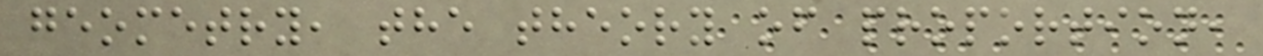geometry, the theory of proportion,
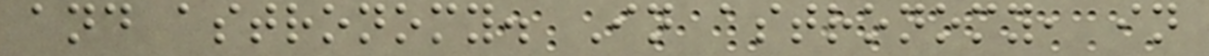and astronomy. In astronomy, in
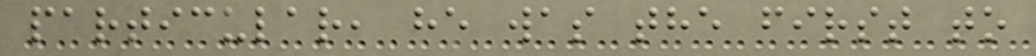particular, he was the first to
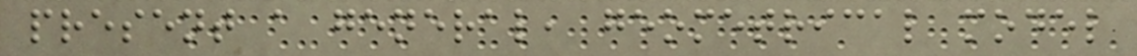present a general, geometrical model
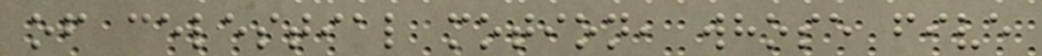of celestial motion, whose five
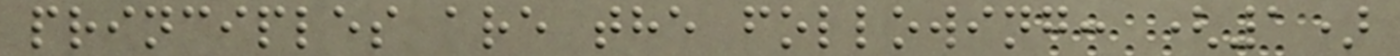principles are the following: (1)
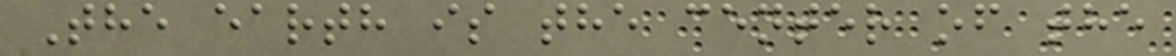The earth is the center of the
